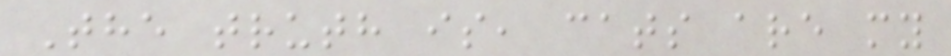The truth is, cats are my
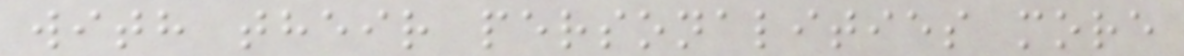with their personalities more
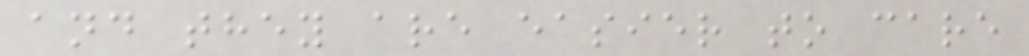and they are easier to care
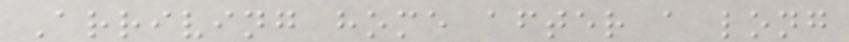Arriving home after a long
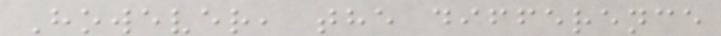However, the difference
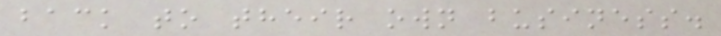back to their own business.
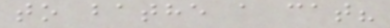to bathe a cat?
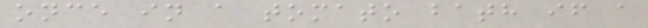once in a tomato bath if a
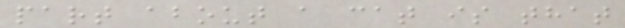part about a cat is that
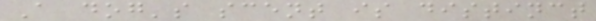A dog's scent is distinct
